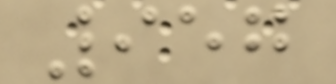957
